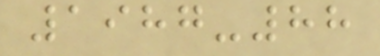1987-88
